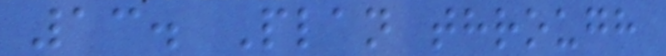13. Plan through
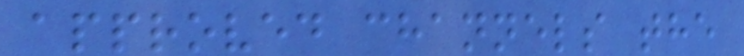approved channels the
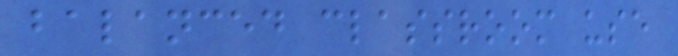balanced classroom use
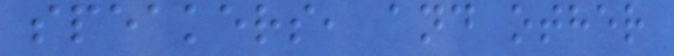speakers, and other
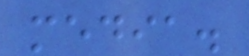media.
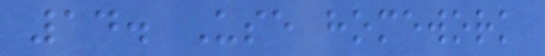14. Use homework
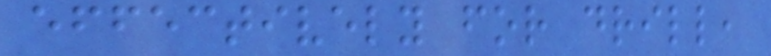effectively for drill,
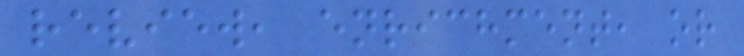review, enrichment, or
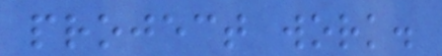project work.
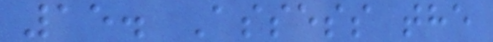15. Assess the
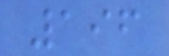196
